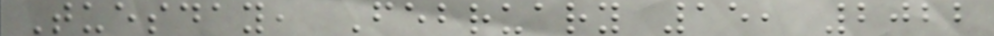Tuesday, February 15, 2022
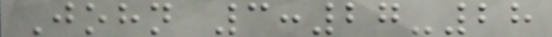John 3:27-28
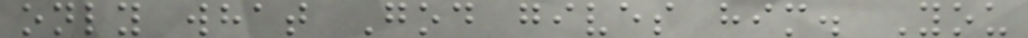only what God gives him. You
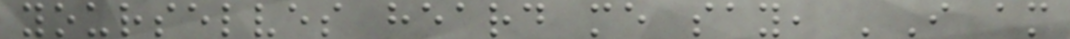yourselves heard me say, 'I am
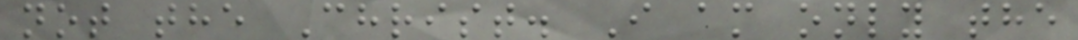not the Christ. I am only the
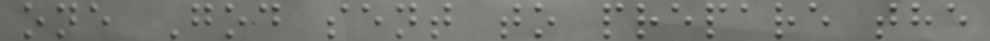one God sent to prepare the
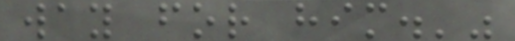way for him.'"
